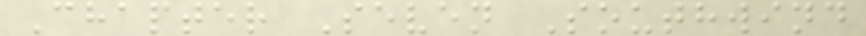Chapter Seven Southwind
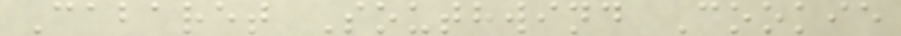Cabaret Southwind Cookie
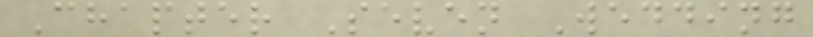Chapter Seven Wedding
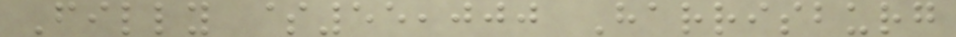Filly $55,000 Harrisburg
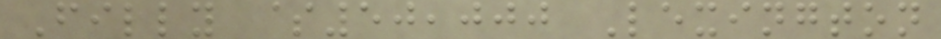Filly $50,000 Lexington
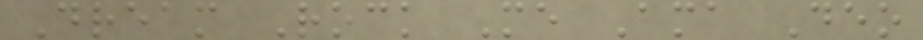Dream Rock Me Ama Deo
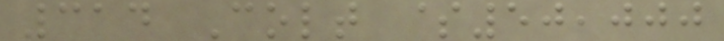314 Colt $50,000
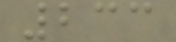233
